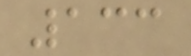133
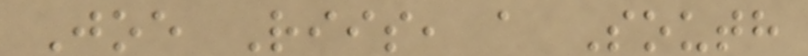Joe Riis, a South
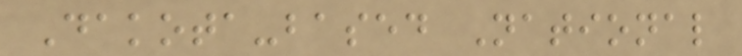Dakota-based National
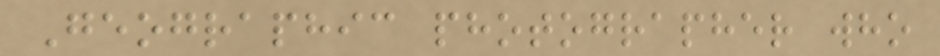Geographic photographer who
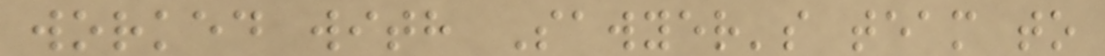worked with Sawyer's team to
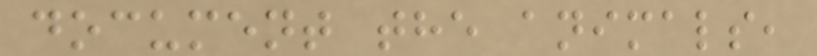document the animals,
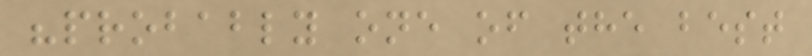"probably one of the best
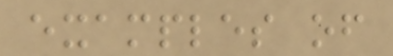examples of
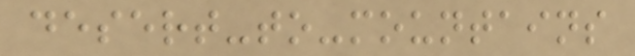desert-to-mountains
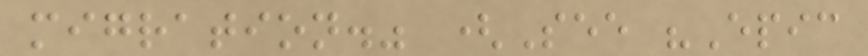migration." (See "Epic
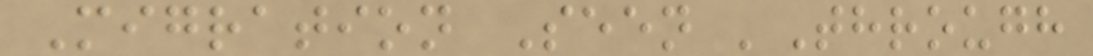Migration Seen 'Through
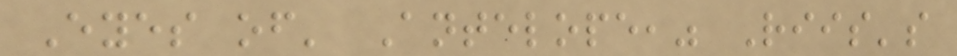Eyes of' Antelope," Riis's
